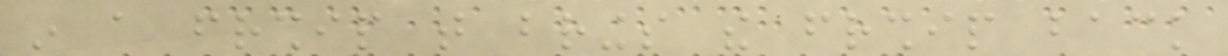in a friendship that brings the friendship back
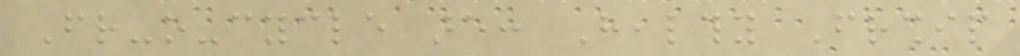Friend-o-cycle are: Healthy Friendship
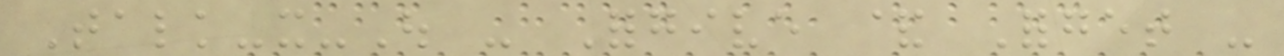Talk-it-Out - Forgive & Forget -
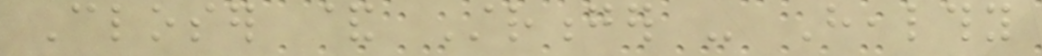Closer & Stronger - Healthy
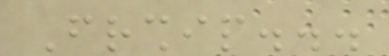Friendship...
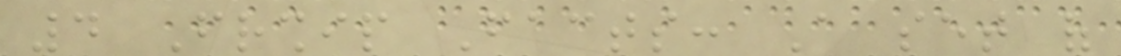4 Friendship Facts: A set of
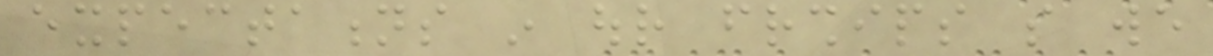expectations in our friendships so we
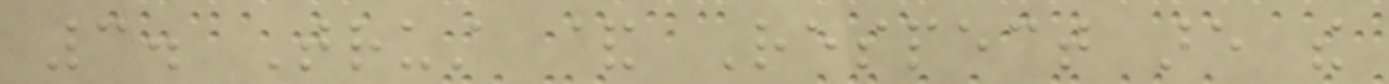3. Trust & Respect are the
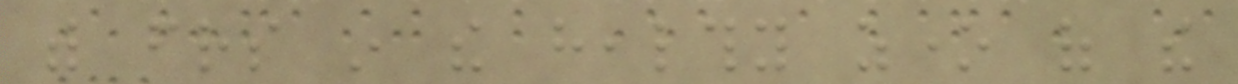with friends in the healthy zone of the
